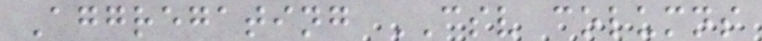Aggregating CSV columns
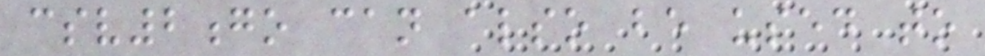csv2go can also be used to
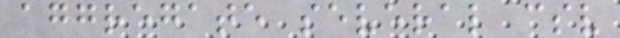aggregate several csv
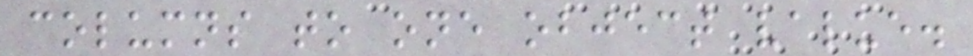columns to one object value.
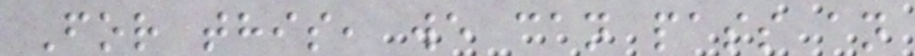For this, we can pass an
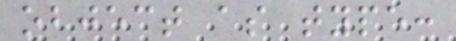object as type:
